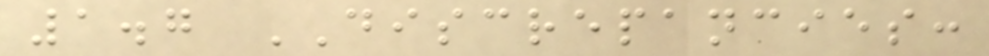1.7 DISCREPANCIES:
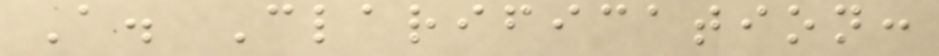A. Clarification:
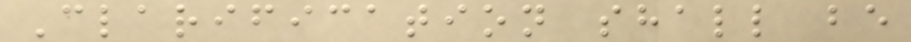Clarification shall be
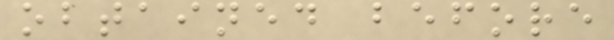obtained before
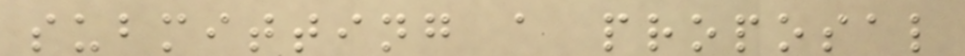submitting a proposal
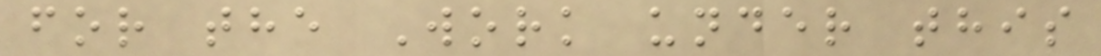for the Work under this
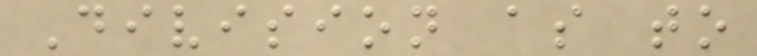Division as to
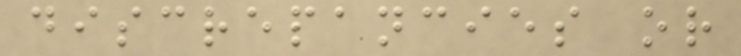discrepancies or
